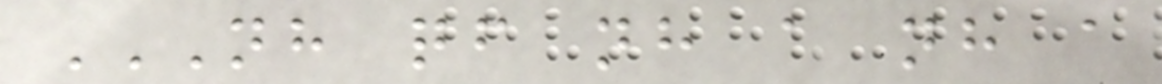NH QF NH A NH A
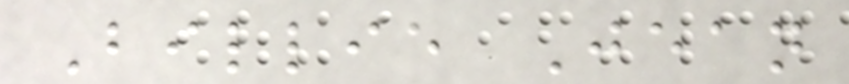Billie Jean
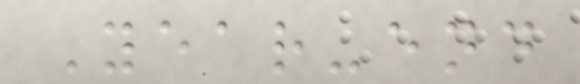Year-end
